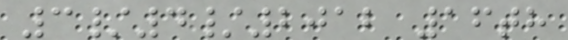3/4/2012 16th
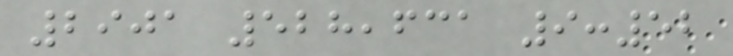2901 528,631 9:52
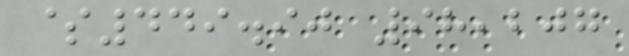$449.90 98,207
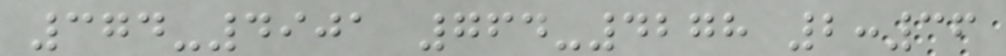374-4901 764-4278 2:36
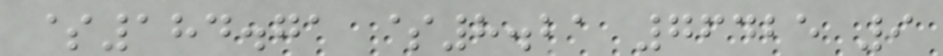$184.71 $8.21 76425 9
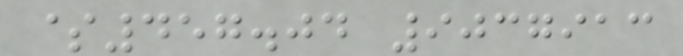$457.04 9037913
